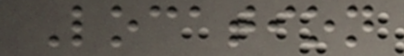Location
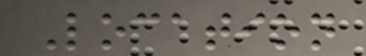Location
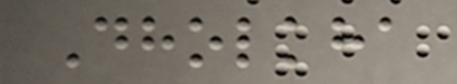Dholkha
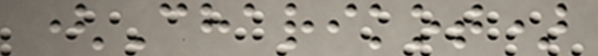(Charikot)
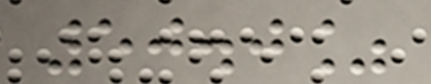50.0%
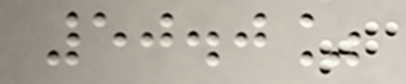50.0%
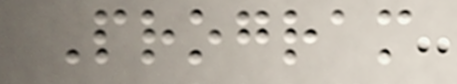Program
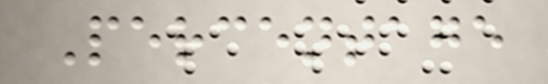Percentage
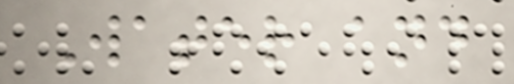Water and
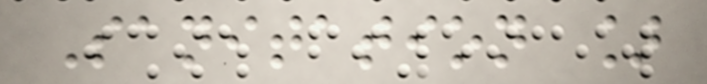Sanitation ]
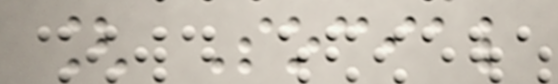[ Social
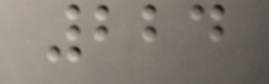224
